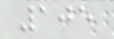105
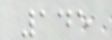145
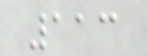113
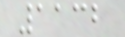1132
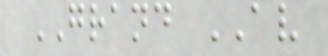GRAND AV
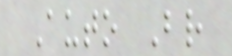Auto Br
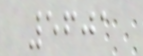5601
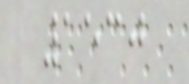1530
